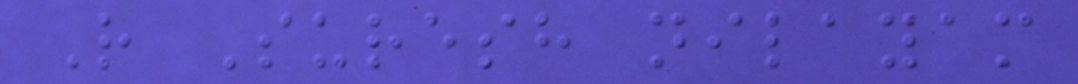R Suresh nilayam
